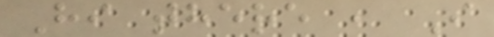Hi there , I
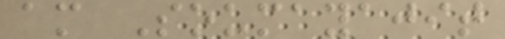am Soumayajit
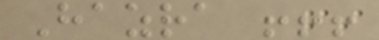Hazra !!!
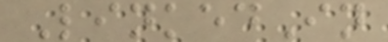LinkedIn
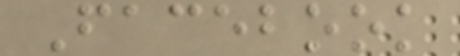Facebook
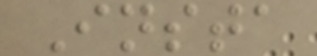Insta
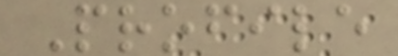Profile
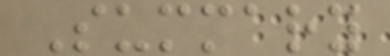Summary
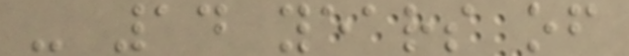- 14 years of
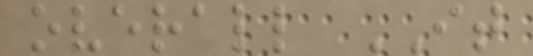overall IT
